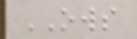OWS
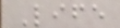Life
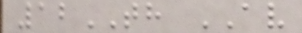12TH AV
